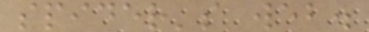spider's web.
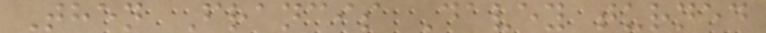Then Francis Davey turned
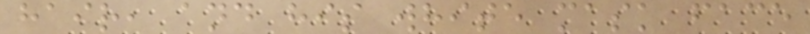hair, and his white mask face
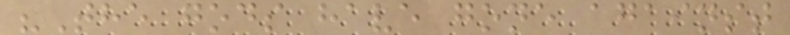"The gods have gone against
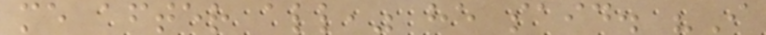me after all," he said. "I
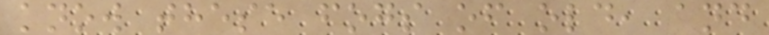know these fogs of old, and
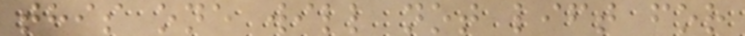this one will not lift for
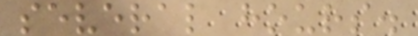several hours.
